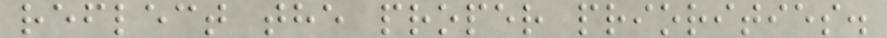reflect the proper priorities.
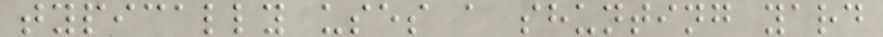typically uses a shunting yard
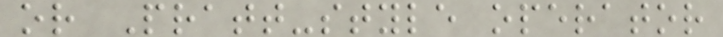or Pratt-style operator
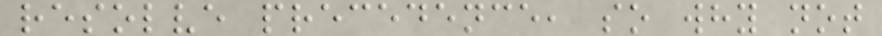resolve precedence, so why not
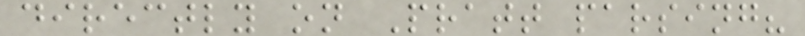directly on Pratt parsing?
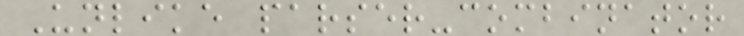Unlike parser-combinator
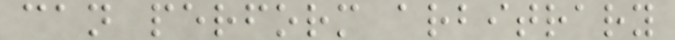can perform arbitrary
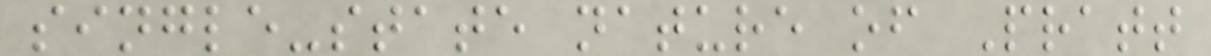single-state nature of Pratt
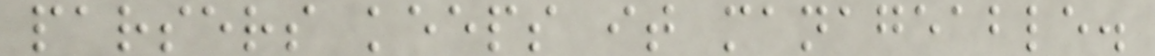parsers keeps it manageable.
